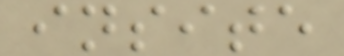insite
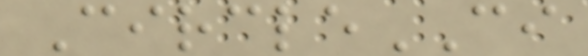CircleCI
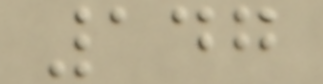147
